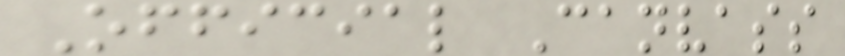Official Canvass
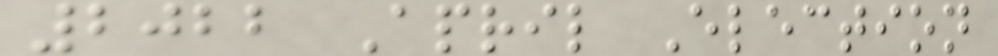2022 April Election
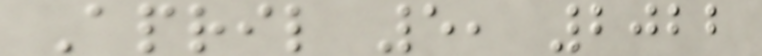April 5, 2022
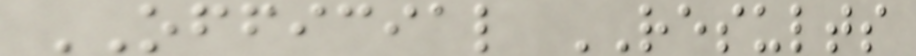OFFICIAL RESULTS
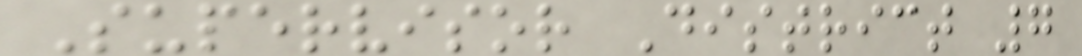Supervisor District 7
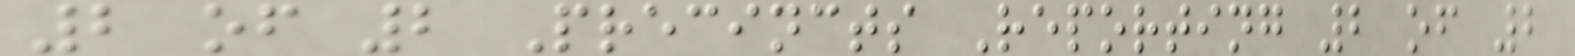2 of 2 Precincts Reporting 2 of 2
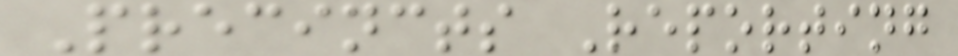Precincts Reporting
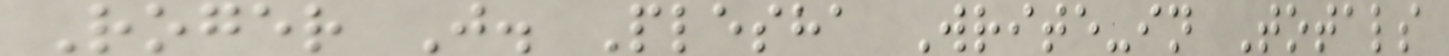Roger J. Plesha Write-in Totals
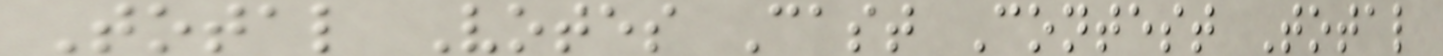Total Votes Cast Contest Total
